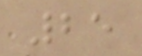25
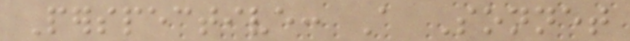Perspective: A Sonnet
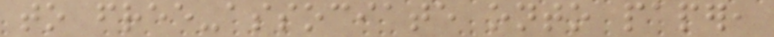to free-associate onto paper,
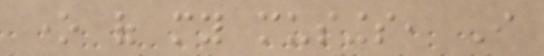one of my musings, I
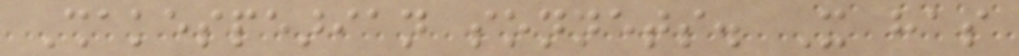Shakespearian sonnets. It has
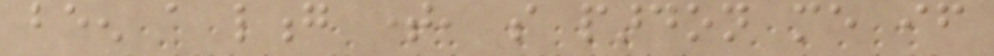been a long time, so pardon me if
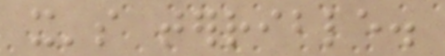it's terrible.
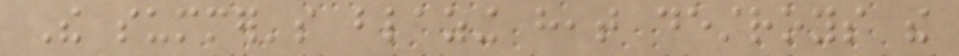The summer's blazing heat destroys the
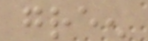green
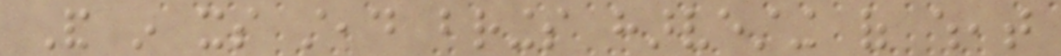And in its stead brings harvesting of wheat
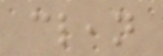clean
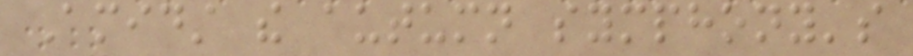Amidst the autumn symphony's
